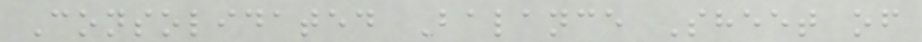Consolidated Balance Sheet of
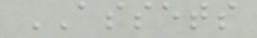ASSETS
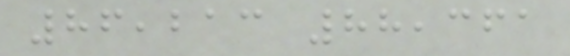86,213 88,361
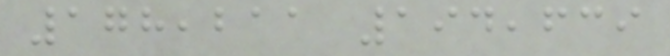178,211 194,639
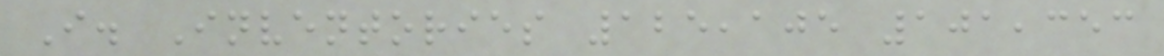I. Inventories 125,105 101,353
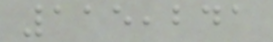115,241
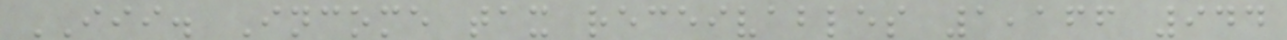III. Income tax receivables 1,166 944
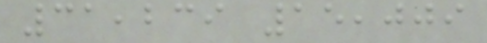31,239 15,009
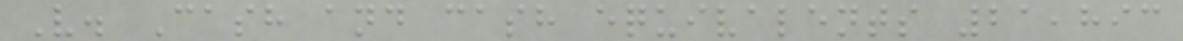V. Cash and cash equivalents 21,893
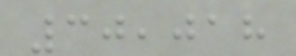30,018
